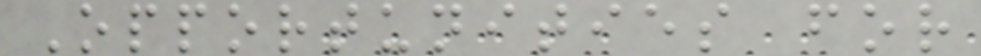Opportunities for
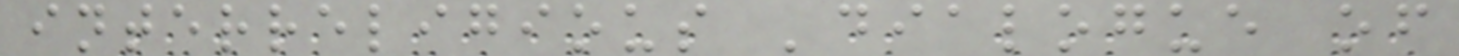interreligious 'dialogue of
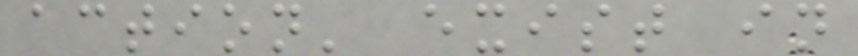action' exist in
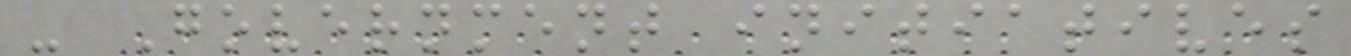- Government initiatives
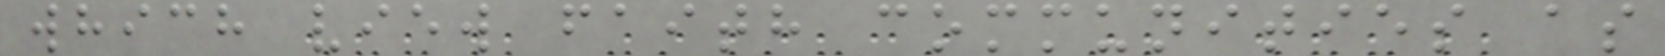which view faith communities as
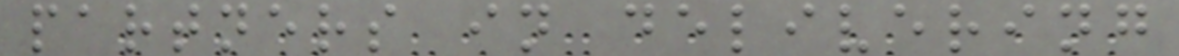partners in delivering
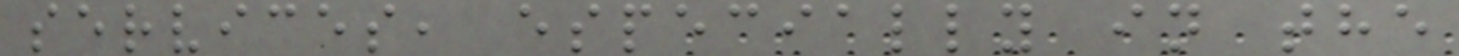services, especially in the
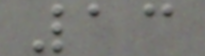13
